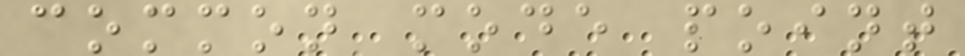common mode point
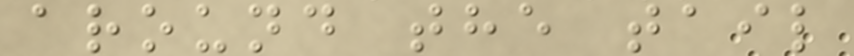around the tail
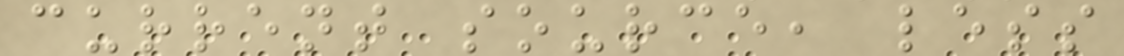current source, less
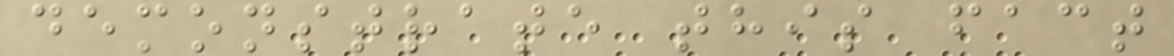demonstrate this fact
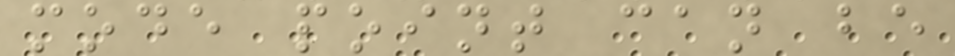mode point can be
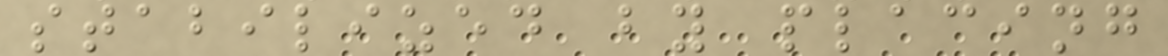stabilized by placing
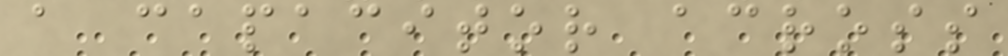a capacitor across
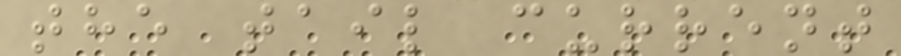the tail current
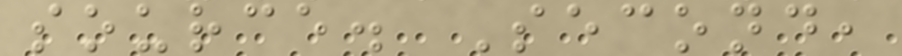source. Second,
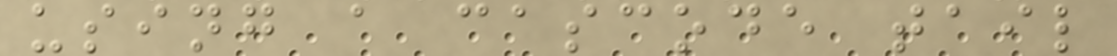using a cascode tail
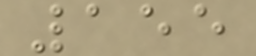155
